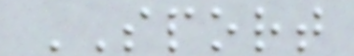SPORT
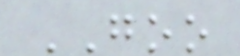GOO
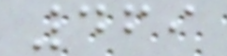469
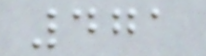471
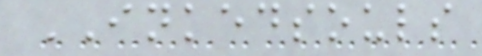INKEDSOULS
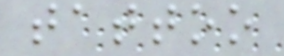tattoo
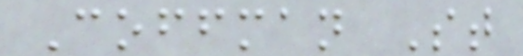Coffman St
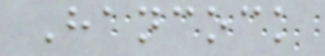Hancock
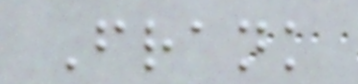Frank
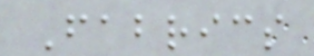Fabrics
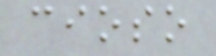cioso
